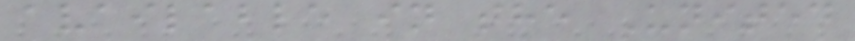available in the United
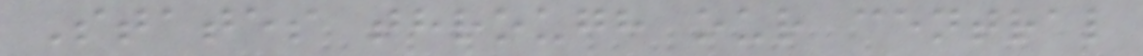States through our central
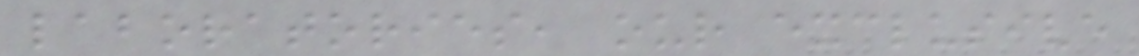laboratories, our exclusive
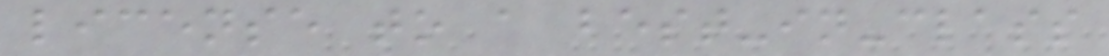license to a best-in-class
